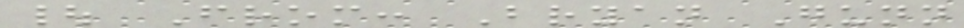| From: Bryan Gunn
